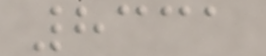8331
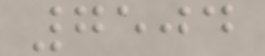7504
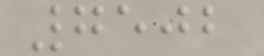7502
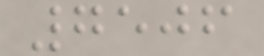7506
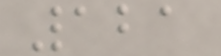121
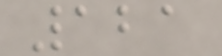121
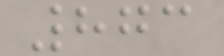873
